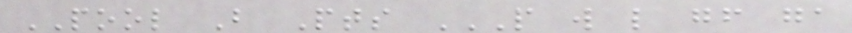POOL B Pts P W L GF GA
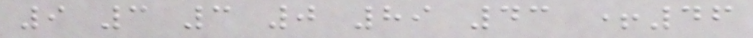9 3 3 0 89 43 +46
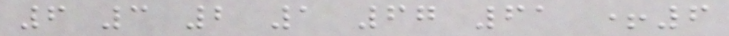6 3 2 1 67 61 +6
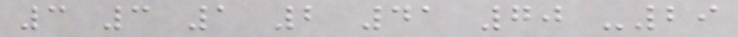3 3 1 2 41 70 -29
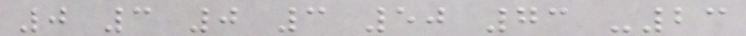0 3 0 3 50 73 -23
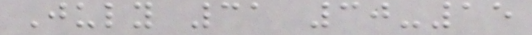July 31 30-15
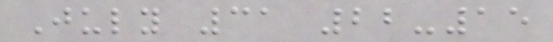July 31 22-15
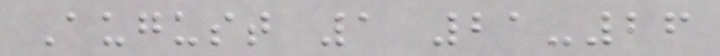August 1 21-26
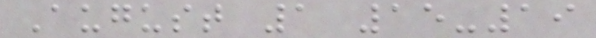August 1 15-19
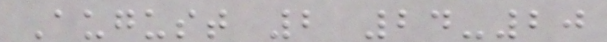August 2 24-20
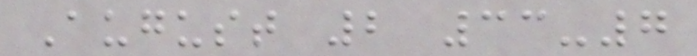August 2 33-7
